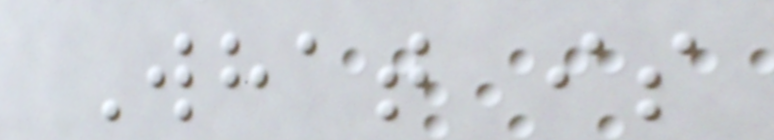What is
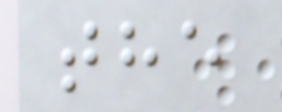the
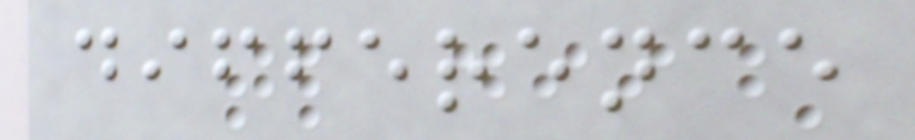difference
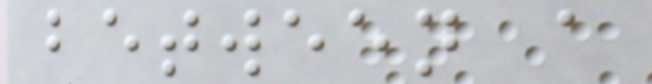between a
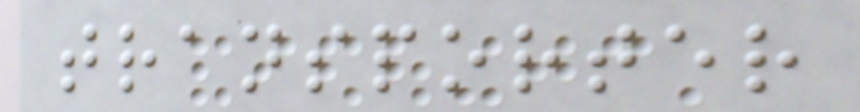transporter
